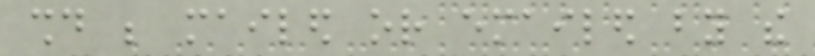should be mailed or emailed by the
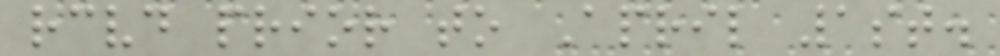received prior to April 1st.
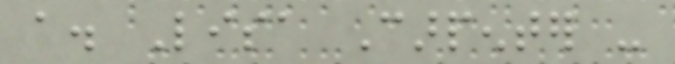a. Lisa Carpenter -
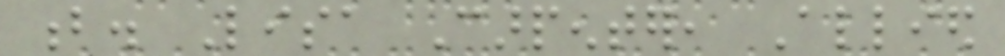b. Lisa Carpenter, Allied
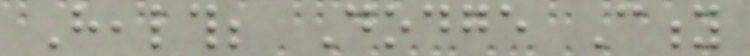Health; Dodge City
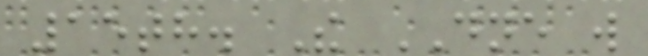15th. The DNE will
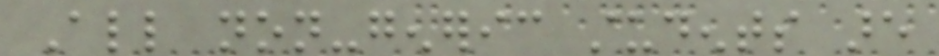All non-generic students are
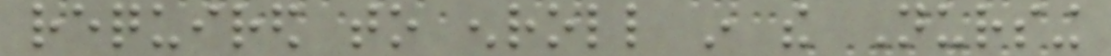required to enroll in the Nursing
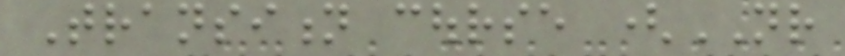Transition course (NR
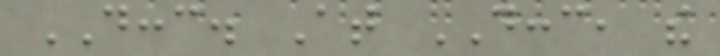DCCC. At DCCC, the
